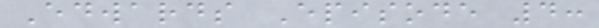Edwards Episode 4:
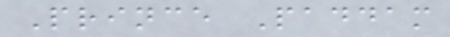Prince Paddam
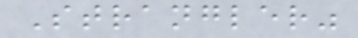Strangler"
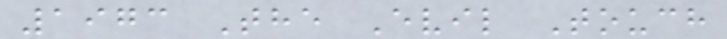1973 The Evil Touch
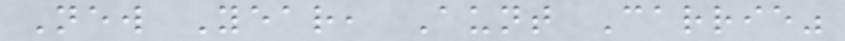New Year, Aunt Carrie"
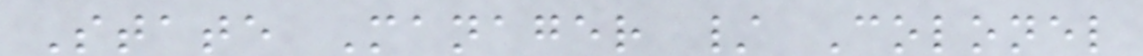State Manager / Colonel
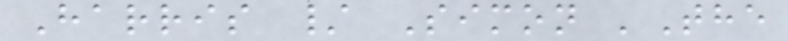Harris / Simon 'The
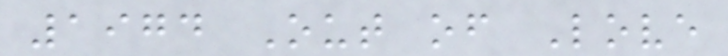1974 Out of Love
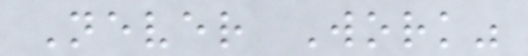Never Work"
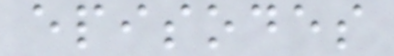episodes
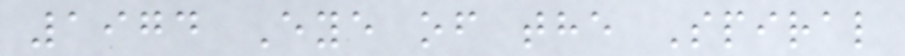1974 Eye of the Spiral
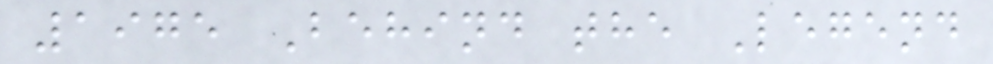1975 Behind the Legend
